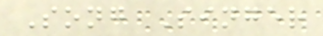Song Singer
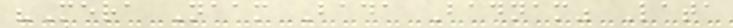"Mera Naam Bada Badnam" Lata
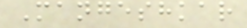Mangeshkar
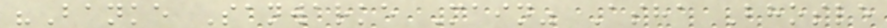"Banke Sanwarke Main" Asha Bhosle
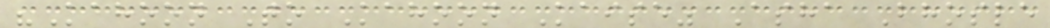"Kahoon To Kahoon Kaise" Asha Bhosle
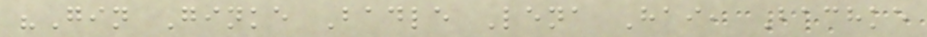"Gin Ginke Badle Lena Hai, Bachke
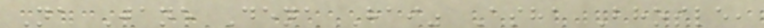Na Jane Dena Hai" Asha Bhosle,
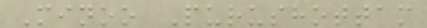Minoo Purushottam
